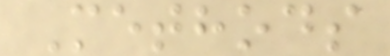Methods
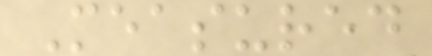Measured
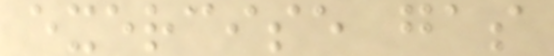exercise gas
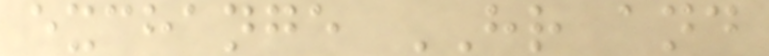exchange HR and
